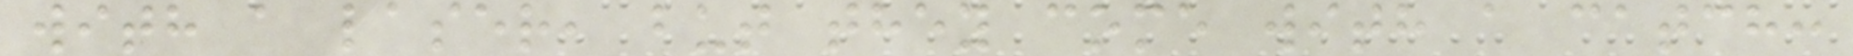with a laser, but they come with a catch:
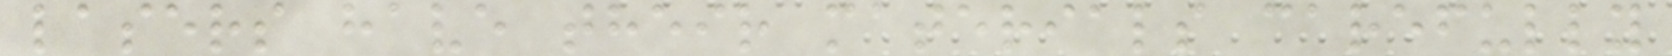lasers have their materials carefully
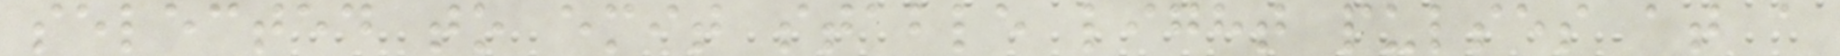selected to emit stable light pulses at a
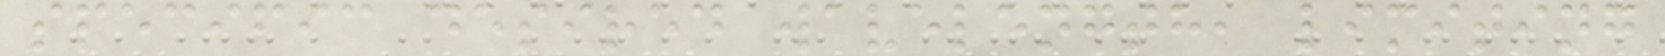specific desired wavelength, limiting
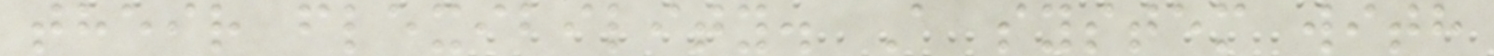their flexibility. A system with
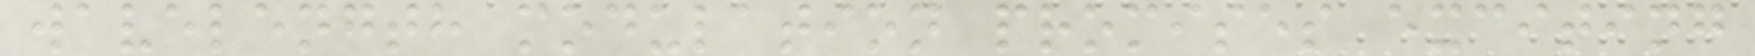wavelength modulation promises exciting
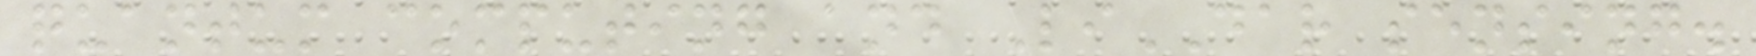quantum computing and LiDAR sensing.
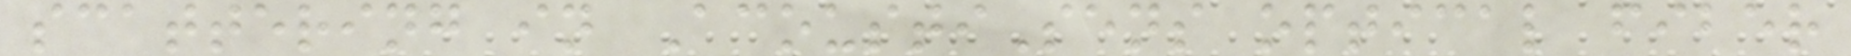scattering in AcoustiSens optical fiber
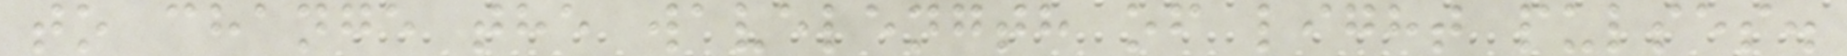to change the wavelength of light pulses.
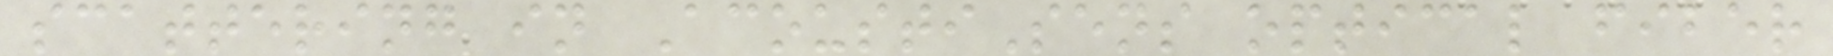scattering in AcoustiSens optical fiber
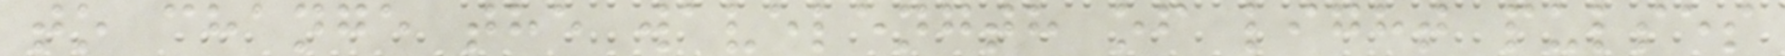to change the wavelength of light pulses
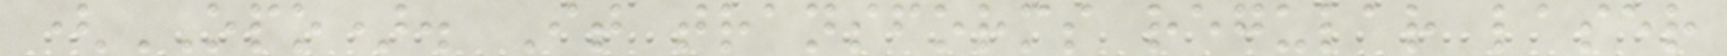(OPO). It transforms regular laser
